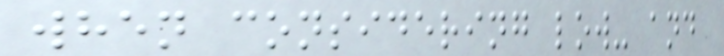when considering low- and
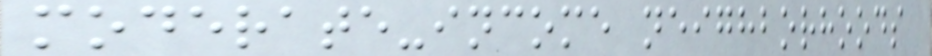moderate-income neighborhoods
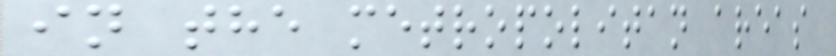in the metropolitan areas
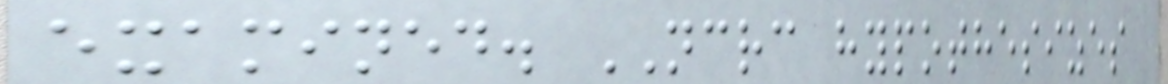examined. NCRC hypothesizes
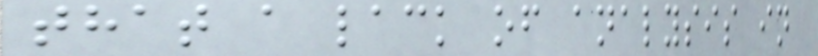that a lack of analysis in
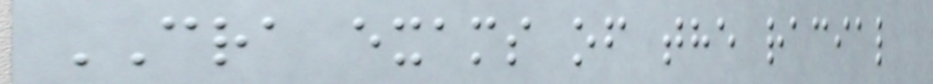CRA exams of the racial
